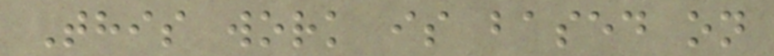This work is based on
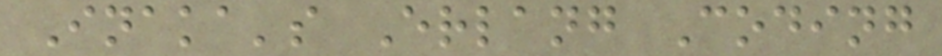Inaka's Erlang Coding
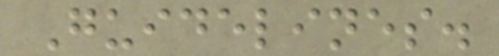Guidelines.
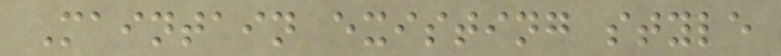Maintain existing style
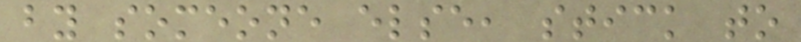by someone else, stick to
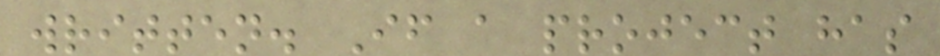written. If a project has
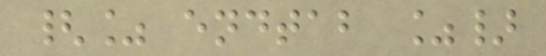{% endtab %}
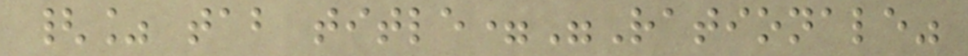{% tab title="Rationale"
